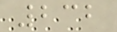232
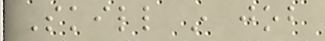Skill in job
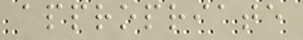appropriate
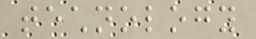technology
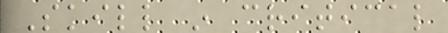Skill in critical
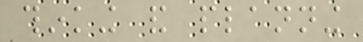thinking and planning
